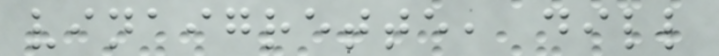vinaigrette, dill
